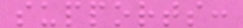supports:
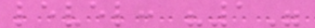level: "1"
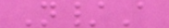N/A
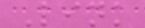Link
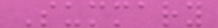Summary
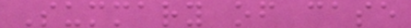Summary of case
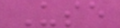Use
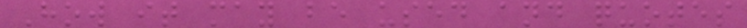How it may be used and quotes
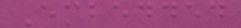Embedded
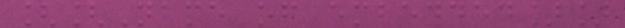[[Name of embedded]]
